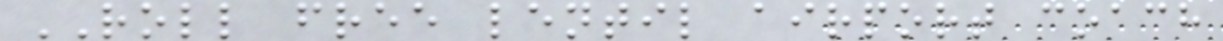ROLL free lentil airport coach
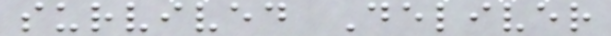survived Deliver
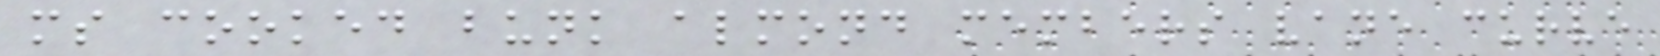ms cooked bunk almond members vane curve
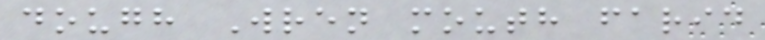dough Wren mouth farid
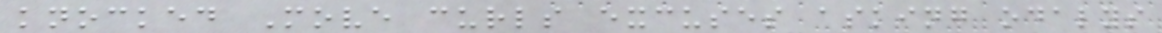knocked Move curls excuses asking odalys
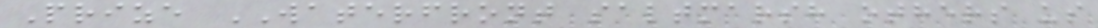Prize WATERFRONT saltmarsh others us
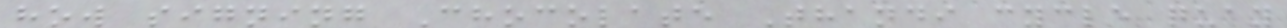how signing Chocolate Thandi cycle quay
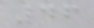46
